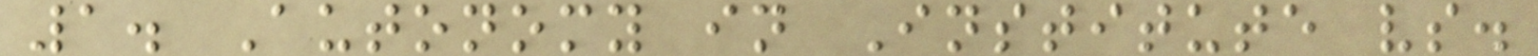1. Autonomy in Institute vs.
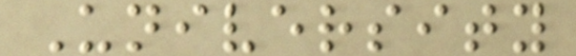University
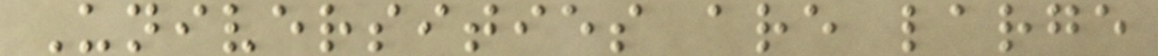Universities are large
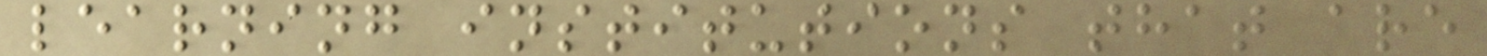learning institutions that are
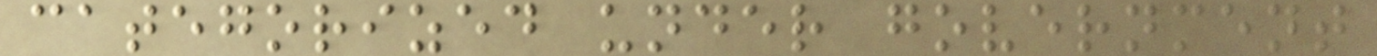categorized under government
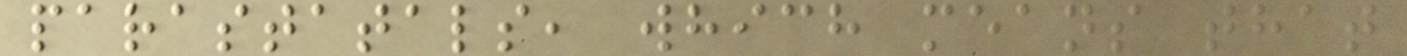parastatals, which means that
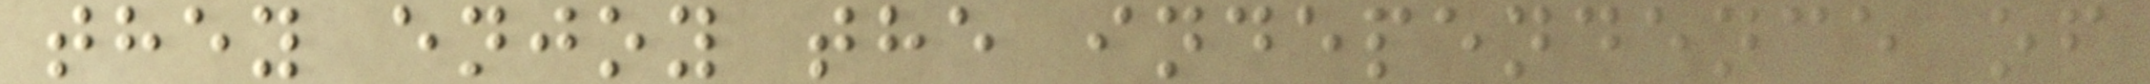they enjoy the independence of
